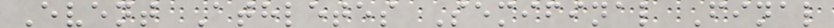Event Athletes Semifinal Final
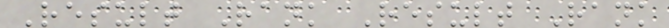Result Rank Result Rank
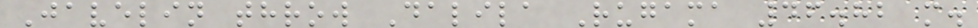Javelin throw Dalila Rugama 46.82 m.
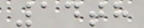14th
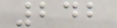242
